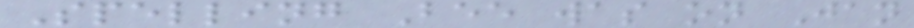Spelling Bee was on Jan
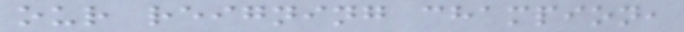our reigning champion,
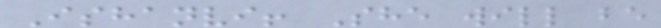Ishanvi! She will be
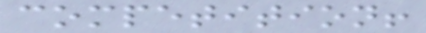competition!
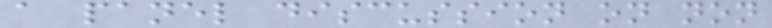a panel discussion on non
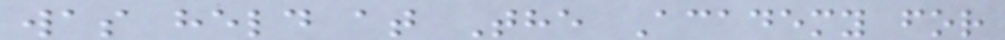was held at The Academy for
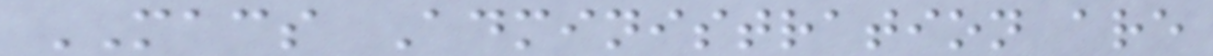MACS Administration are
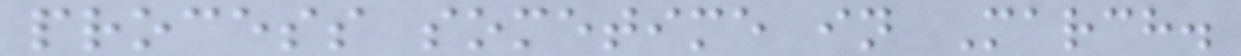process sometime in March.
